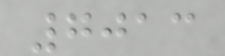7013
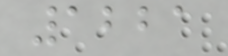1221
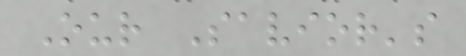Our Savior's
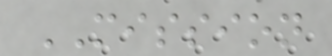MISSION
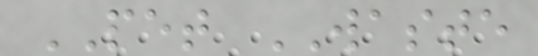PET WASTE
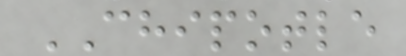CHIPOTLE
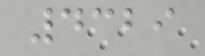4329
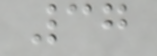37
